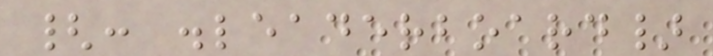{: .leaderboard}
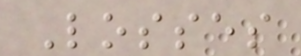Losses
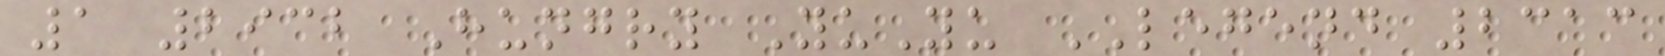1 2932 Hungry YuYu LEGEND 2313
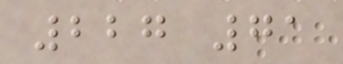227 71
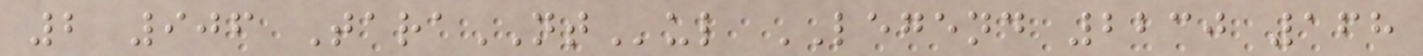2 906 TaraNTul LEGEND 2230 168
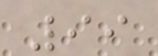99
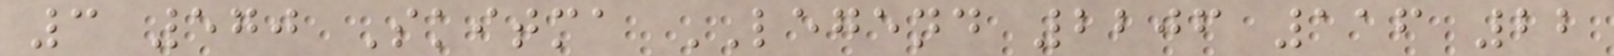3 570 Skitma LEGEND 2206 116 22
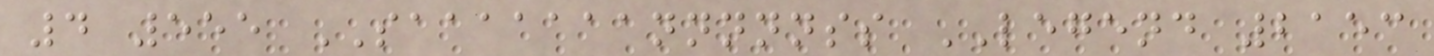4 555 SAAAAAAANNNNNSS LEGEND 2153
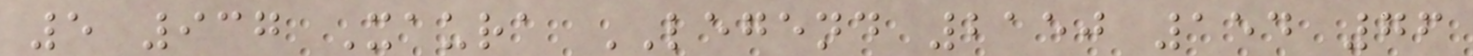5 937 Xaura LEGEND 2150 154 76
